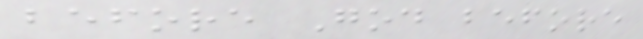before God before
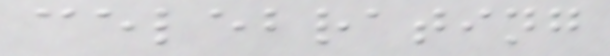celebrating
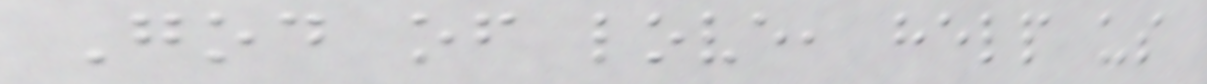God of love, help us
